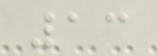13
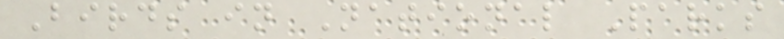Birds in National Parks
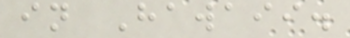in Hawaii.
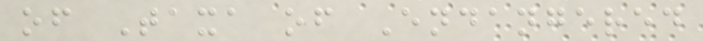of Taxa of Endangered
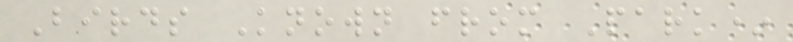Birds Known from Park*
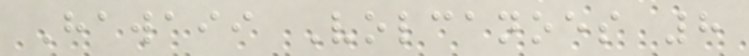Hawaii Volcanoes 8
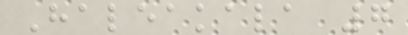Haleakala 7
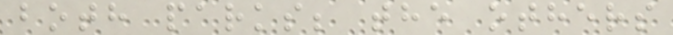both parks; the others
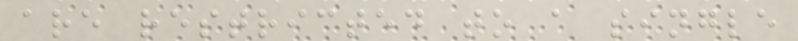are restricted to a single
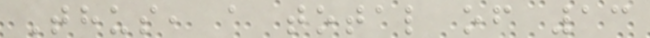Thus, a total of 13
